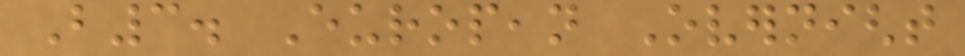B3. European Overnight
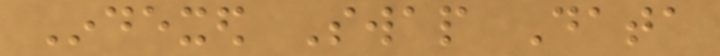Indexed Swap Data
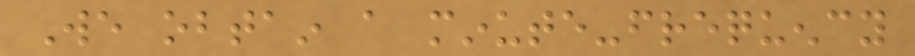We obtain a minute-frequency
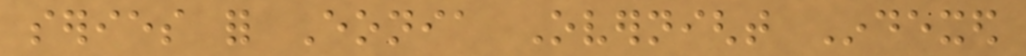series for Eonia Overnight Indexed
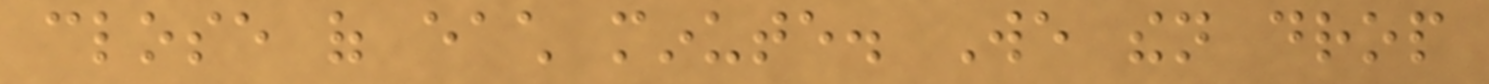close of each minute. We then drop
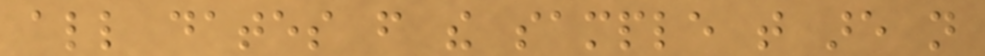all dates from the sample that are not
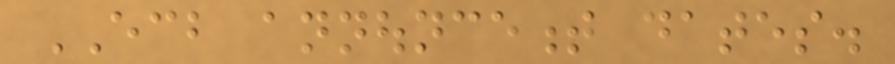ECB announcement dates.
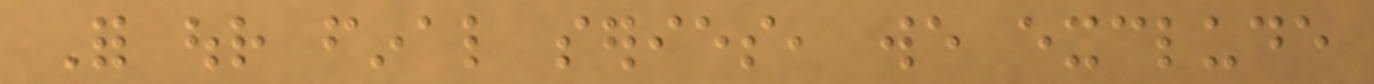For our final series, we exclude
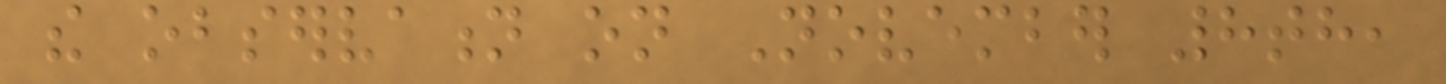the observation on November 8th,
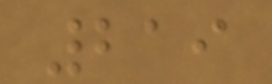219
